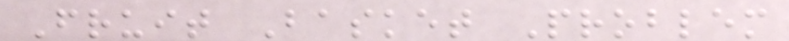Fruit Basket Problem
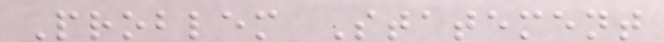Problem Statement
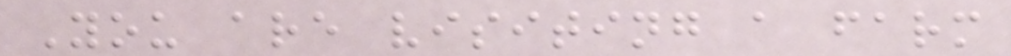You are visiting a farm
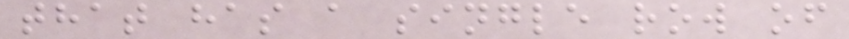that has a single row of
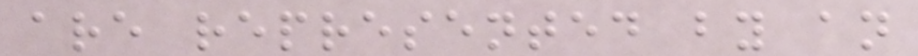are represented by an
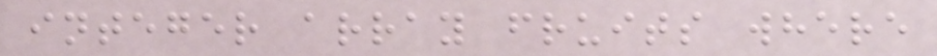integer array fruits where
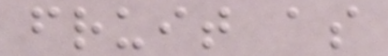fruit as
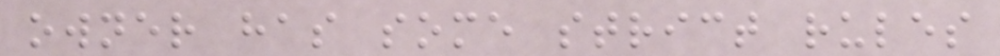owner has some strict rules
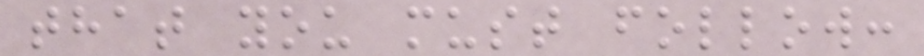that you must follow:
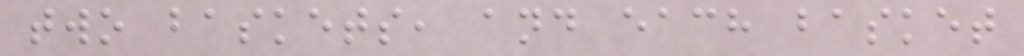two baskets, and each basket
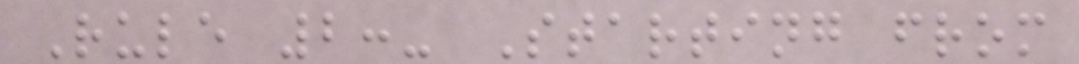Rule 2:- Starting from
